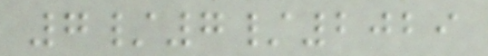7/7/2029
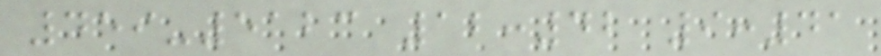459-5123 12:42 9:41
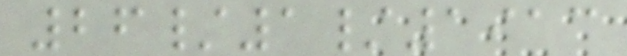26/1/1913
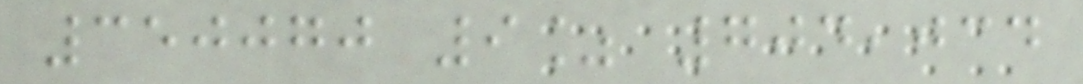350070 9% 704,034
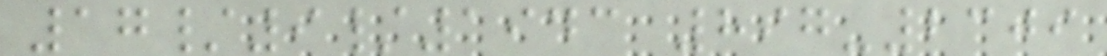17/9/1943 897-2309
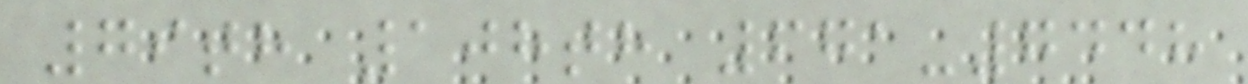79th 108th 671-7448
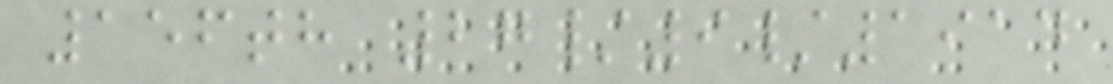156th 27/9/1914
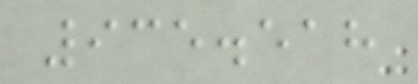935.518
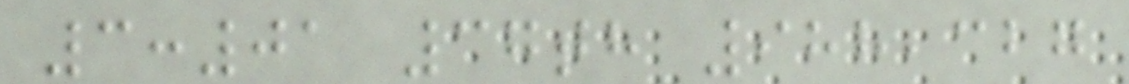3:01 37th 988,327
